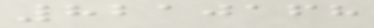8210168
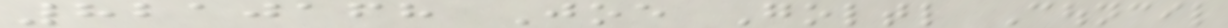8210168 Joe Goltl Council
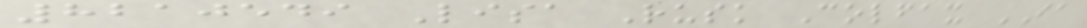8210549 Lisa Rusk Colfax IA
